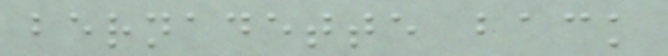bernadette back
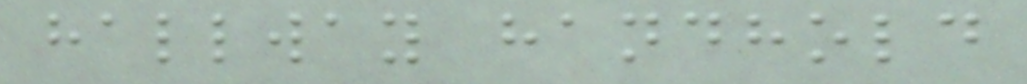hallway handhold
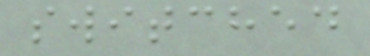switched
